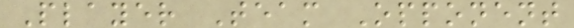Player Team Opponent
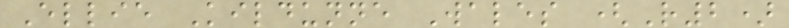Ellie Kildunne Wales (R2)
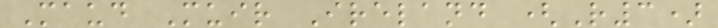Maud Muir Ireland (R3)
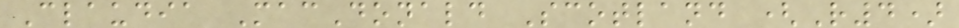Claudia MacDonald Scotland (R4)
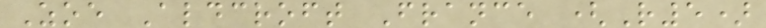Zoe Aldcroft France (R5)
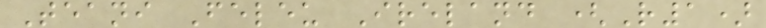Teani Feleu Ireland (R1)
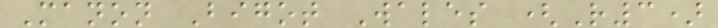Manon Bigot Wales (R3)
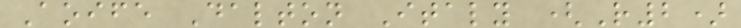Aoife Dalton Italy (R2)
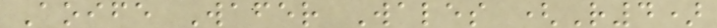Aoife Wafer Wales (R4)
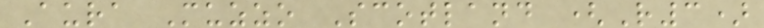Aura Muzzo Scotland (R3)
